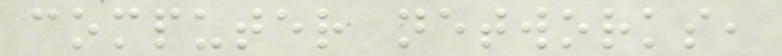computer networks,
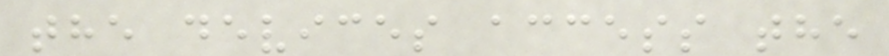the devices access the
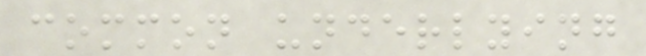common underlying
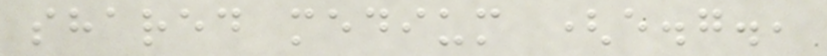shared medium (e.g.,
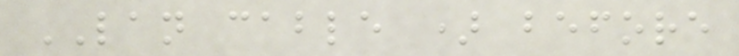LAN cable ) before
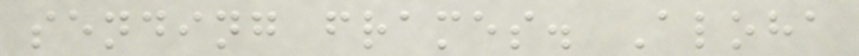sending frames. Aloha
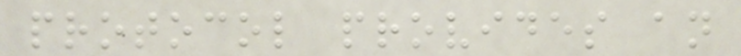protocol provides an
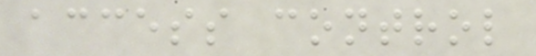access control
